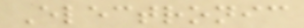Electronic
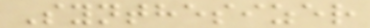Synthesizer
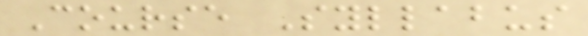Course Syllabus
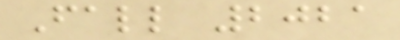Fall 2021
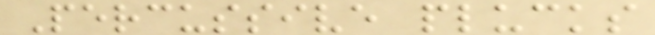Percussive plucks
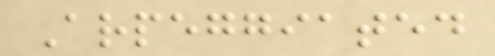Arpeggiated
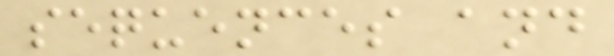sequences and
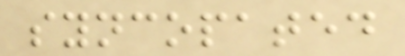syncopated
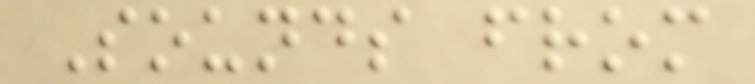Sounds from
